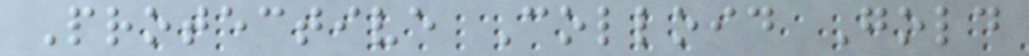Protective Colloid Gold
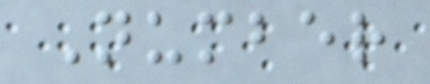Number
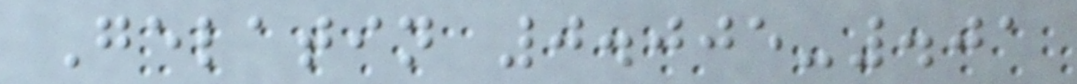Gelatin 0.005-.01
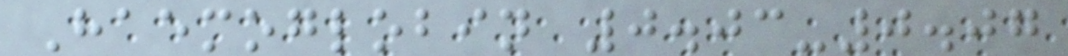Haemoglobin 0.03-0.07
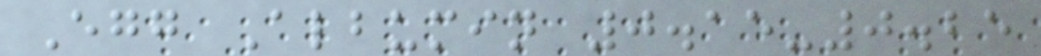Egg Albumin 0.15-0.25
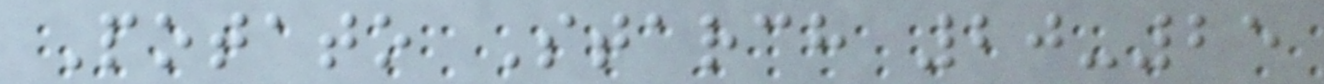Potato Starch 20-25
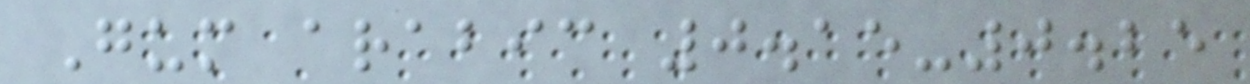Gum arabic 0.15-0.25
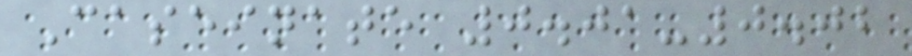Caseinate 0.01-0.02
